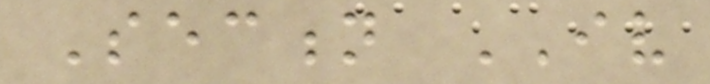Section IV
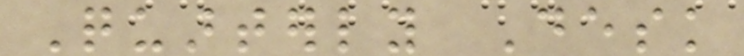Quarterly Desk
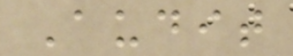Audit
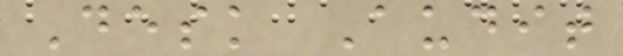Desk Audit
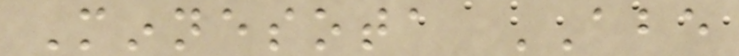Minnesota ABE
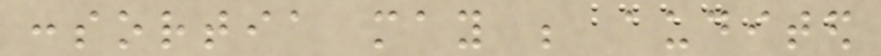consortia may be audited
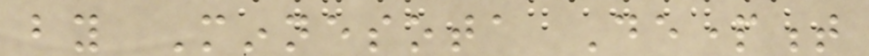by Minnesota Department
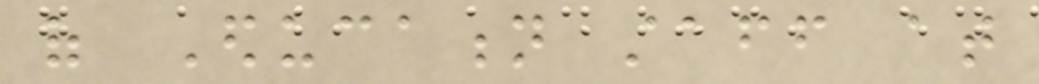of Education staff at
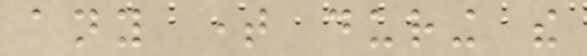any time during the
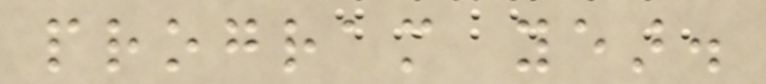program year.
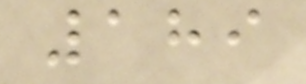189
